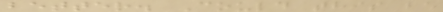better. Could this be
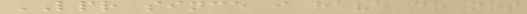LPR since i have do not
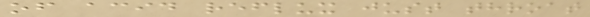of acid reflux just throat
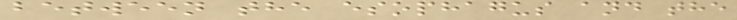between the esophagus and the
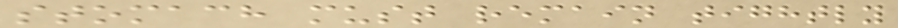stomach must remain tightly
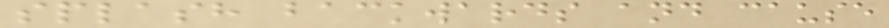splash backwards and cause
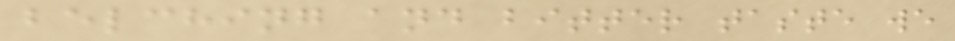belching and bitter taste we
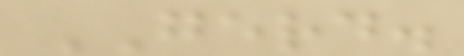GERD.
